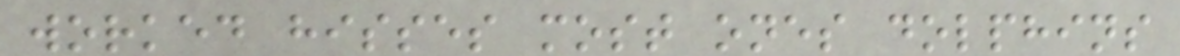worked hisses most ones dolphins
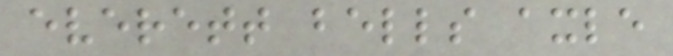everett bells axle
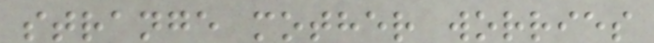strange mother worries
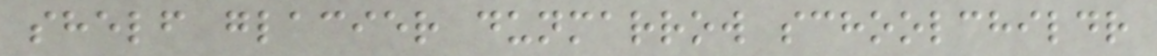shelf glacier dunmarrow schoolchildr
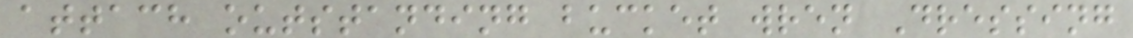attach outstanding bucket wren Dressing
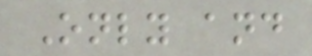Only and
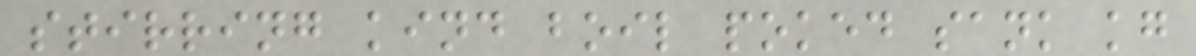stirring kind boil poked sank kg
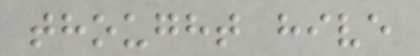thought hive
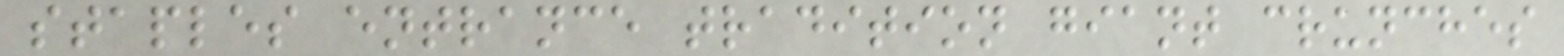staples entrance tradition giant crunches
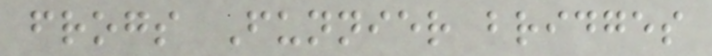frogs Funnier bridges
